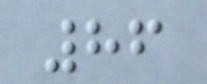86
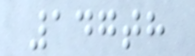147th
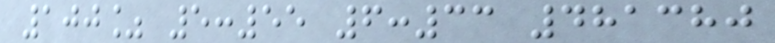100% 5:55 6:33 481380
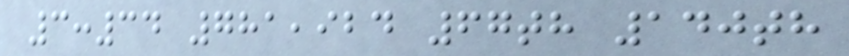3:34 781,924 67th 140th
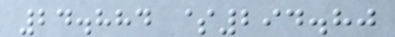24.884 $294.80
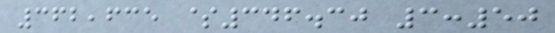362,635 $346.30 3:50
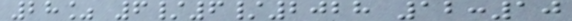28% 6/6/2028 12:10
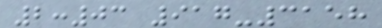2:03 917-3158
